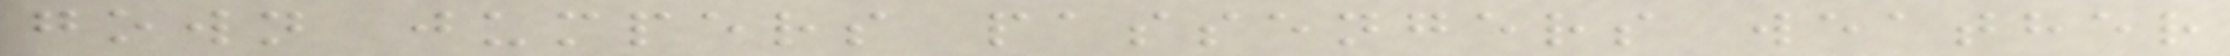gown jumpers passengers weather
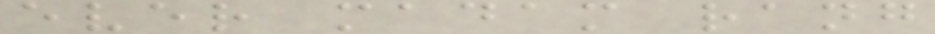ever madam rang
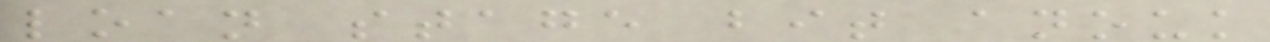loan stage bit anouk
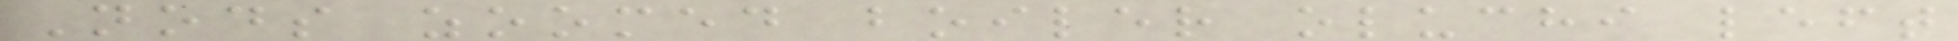Nods zoomed boiler oluchi left
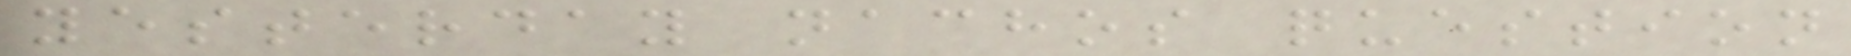yesterday nachos question
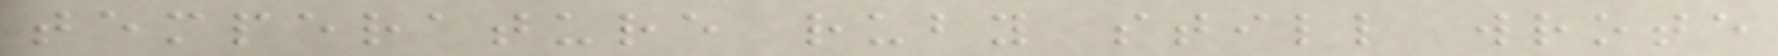temperature ruby still wrote
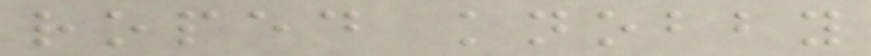roped knobby
